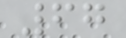67
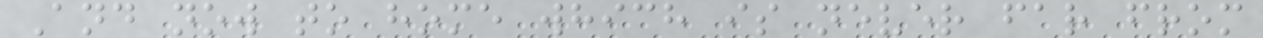And now to home which is never far from
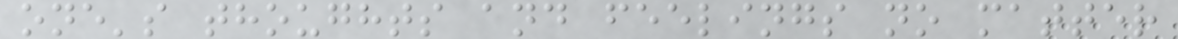one's thoughts and feelings no matter
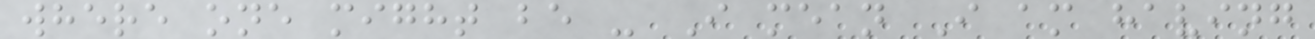where one might be - I mean I am having
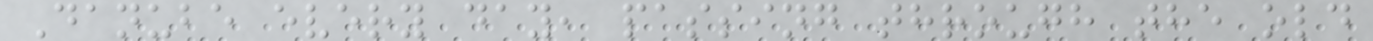Danube every day, passing through the old
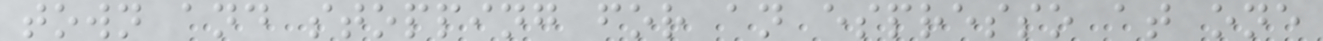town and stopping for an espresso at one
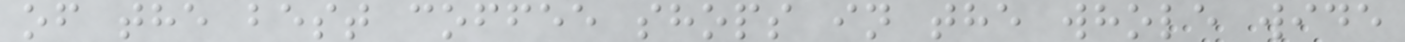of the best coffee shops in the whole wide
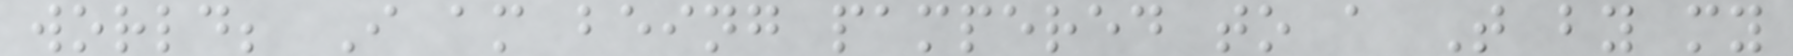world; I am being pampered to a T by my
